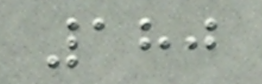180
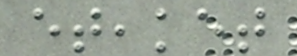eteaket
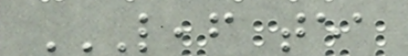LEAF TEA
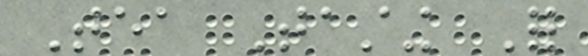Tea Tasting For
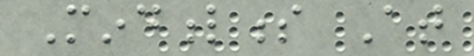Mindfulness At
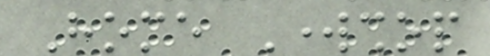Home Workshop
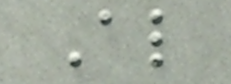Also
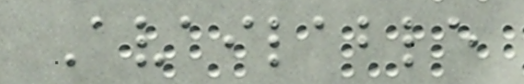Available
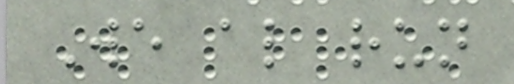We also run
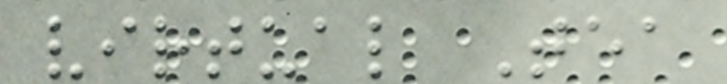virtual Tea
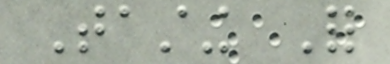Tasting For
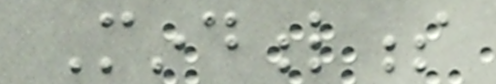Mindfulness
